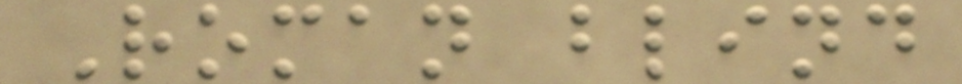Roman blind
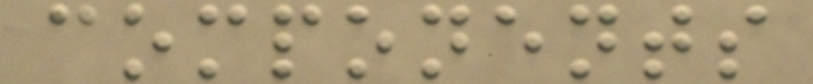components
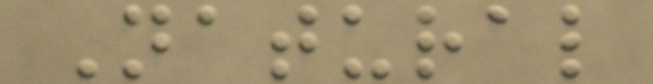Natural
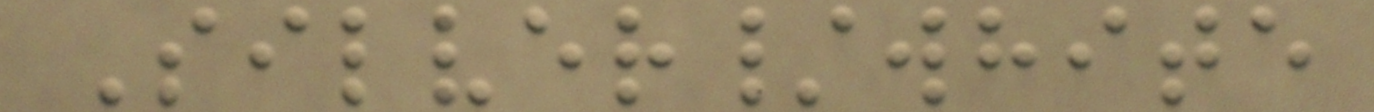Silver/white
